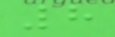8
